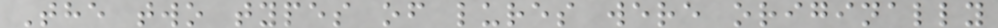The two types of lures were originally
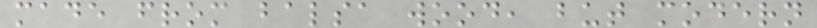made from balsa wood, but modern
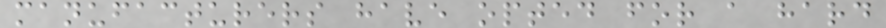manufacturers have opted for a hard
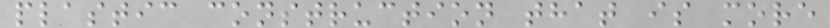plastic construction that is more
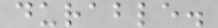durable.
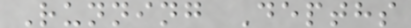Running Depths
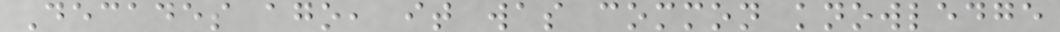Decades ago, it was common knowledge
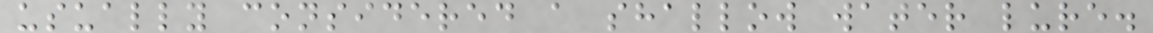usually considered a shallow water lure.
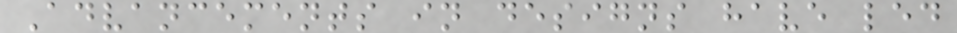Advancements in designs have led
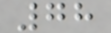78
